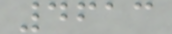4613
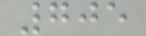705
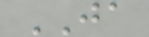JA
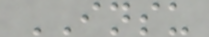INSU
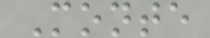Monte
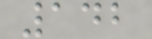142
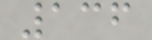136
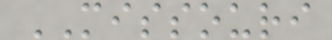MISSOURI
